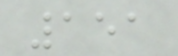151
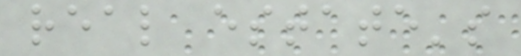real estate's
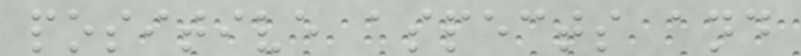positive aspects and
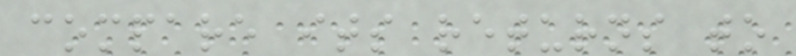compare its returns to
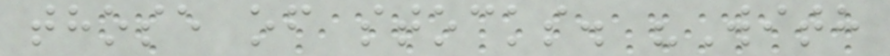those of stocks. "With
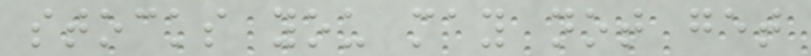stocks you may not get
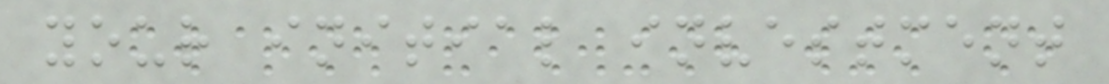your initial investment
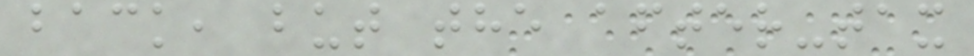back, but the after-tax
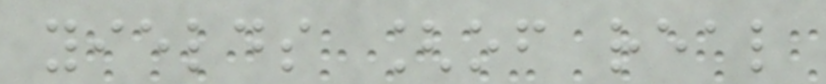yields [of real
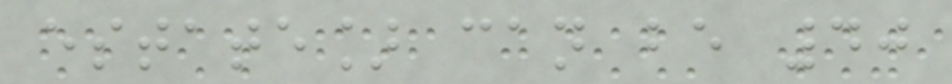estate] can be 40
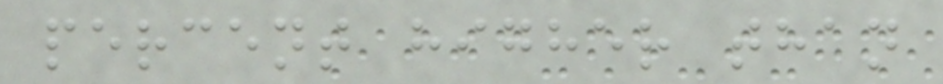percent higher than
